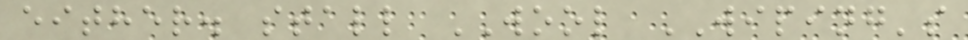either. stall WOOL WIPING's
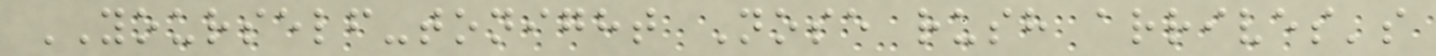YOURSELF-tonight Nose rush arrives's
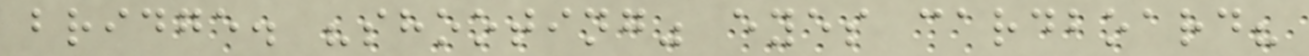bridge. "shooting" eyes cardboard?
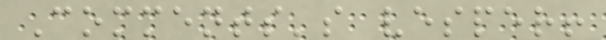Comments's vesper!
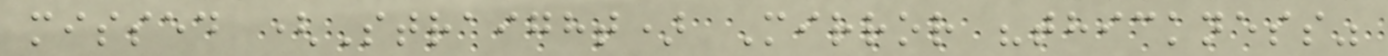missed (Straight) Mirror "thickness"
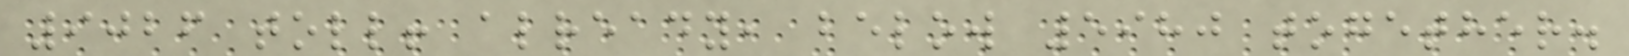9026 toll! already, below 5980 together.
